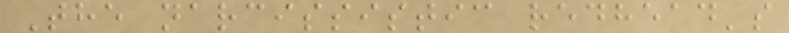The narcissistic redhead's
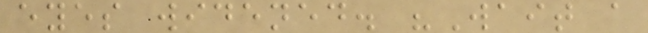eyes widened. "Wait a
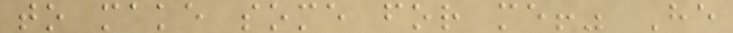to make some for me!" He
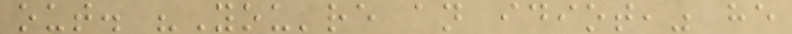out. "You're an idiot," he
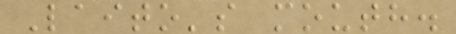Laito's mouth.
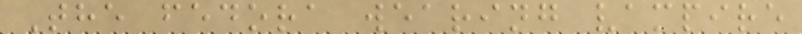The fedora wearing vampire
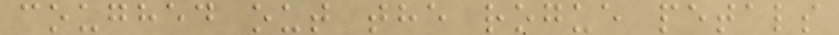coughed out the rogue petals
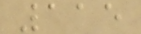115
